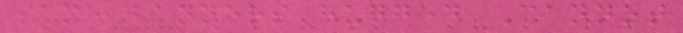same banners hugged Cannot
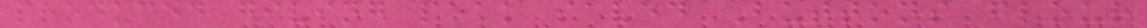produced giving peak saved Buttons flour
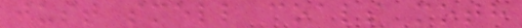just smell coals moth
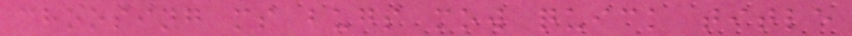choosing ms bugs mow quick title
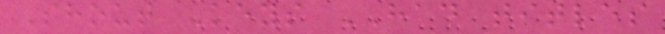Shout Keys HAD titles
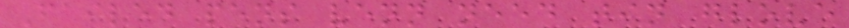Failed pens venn need tin glove
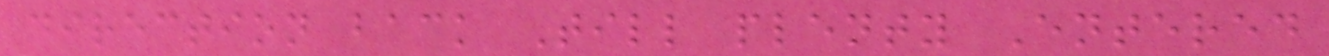direction back Till plenty Entered
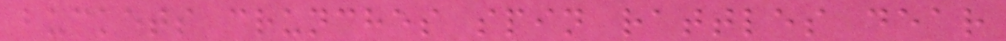buckets crunches spin rattles dear
